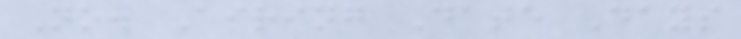No. Airing Date Days
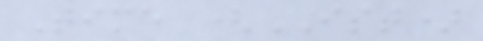Time (IST)
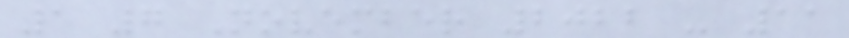1 7 November 2022 - 11
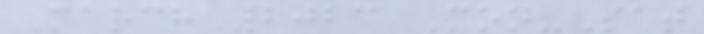March 2023 Mon-Sat
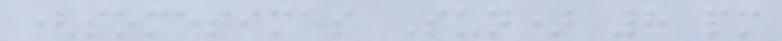(sometimes Sun) 8 pm
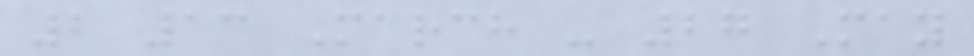2 13 March - 27 May
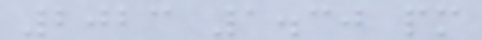2023 1.30 pm
